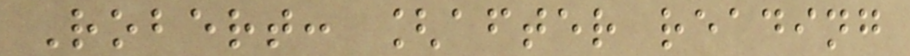Robert: [after reading
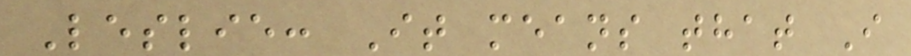Leslie: It means that I
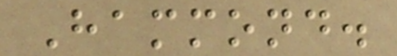Hammond.
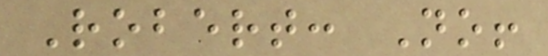Robert: No!
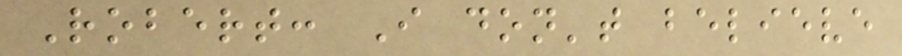Robert: I don't believe
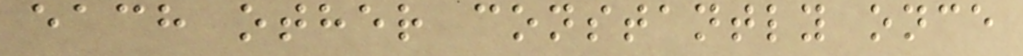each other constantly once
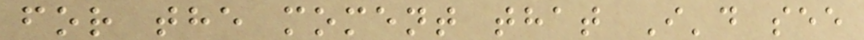for the moment that I'd see
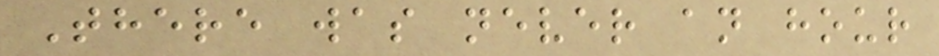There was never an hour
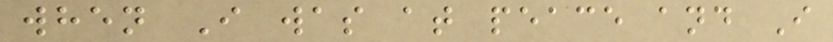when I was at peace and I
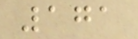171
